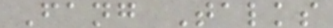Fang Talks
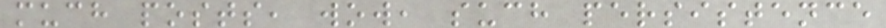much posts, wow, such persistence
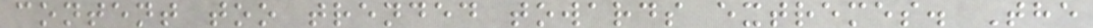content too trended towards extremes. The
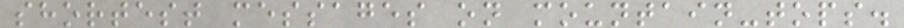shortest messages on mountain-tops.
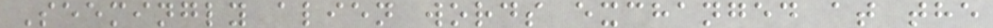Seemingly alien words exchanged at the
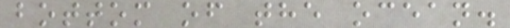bottom of the ocean.
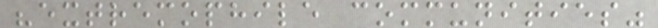"extremophile communities"
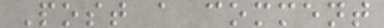Post a comment
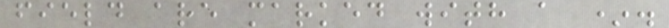field are marked with a *.
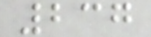237
